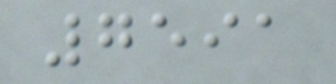7591
